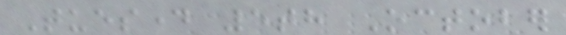Tuesday 5th October
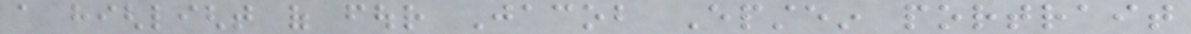a highlight of four Jacob Epstein portrait
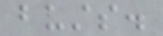busts.
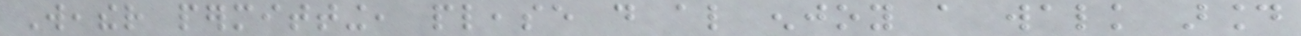Weather permitting, please do also enjoy a walk around
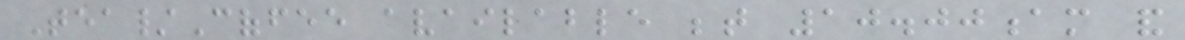Tea/Coffee available between 10.00am and
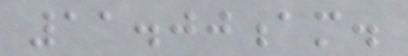11.00am.
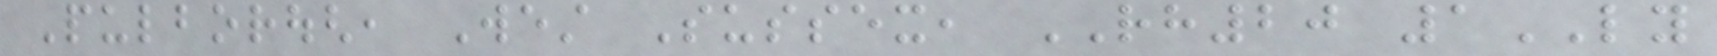Pulborough, West Sussex, RH20 1LY
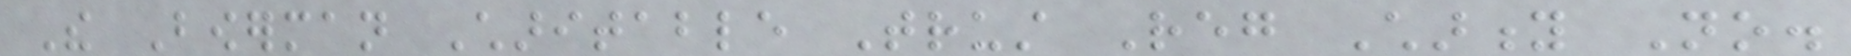The Bowerman Charitable Trust Reg Charity No.
